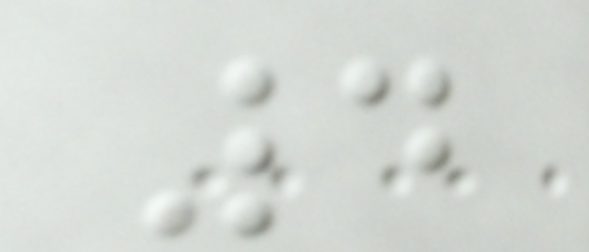4
